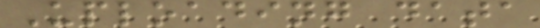Uploading data
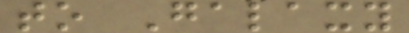to Galaxy
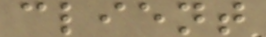client
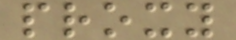proxy
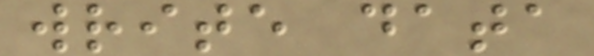write data
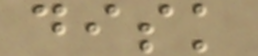disk
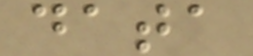data
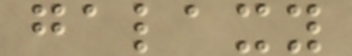galaxy
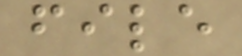file
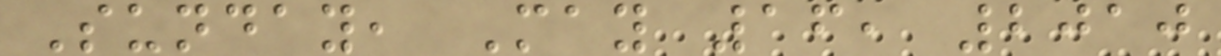Sunday, May 16, 2010
